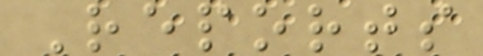Reports
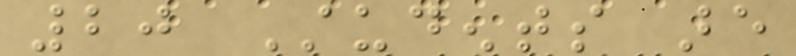20 Students are
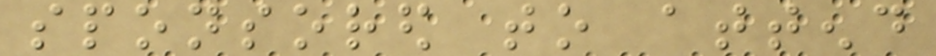sponsored to attend
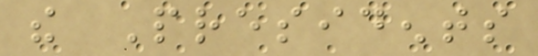the Presidents
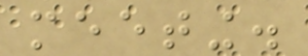meeting.
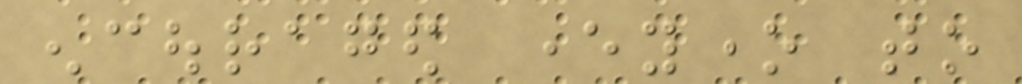encouraged everyone to
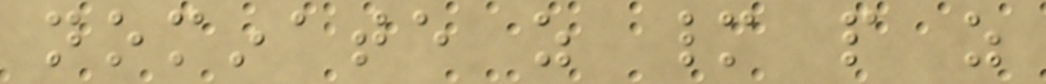nominate as many people as
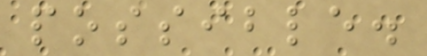possible.
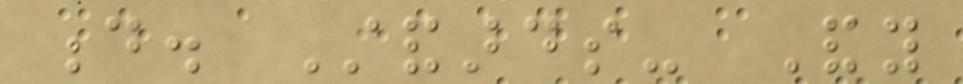d. Standards- Andy
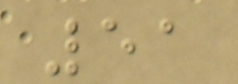51
